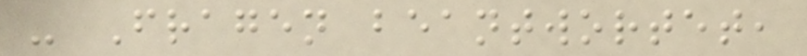- Fragen beantwortet,
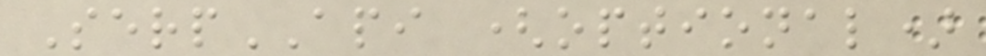SerpAPI (optional)
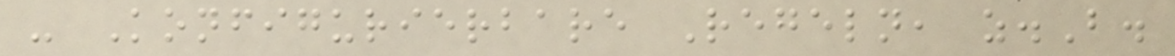- Konfigurierbare Regeln, z.B.
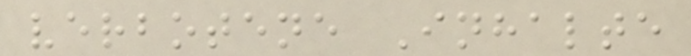verbotene Inhalte
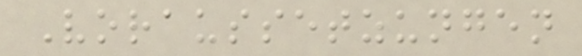Voraussetzungen
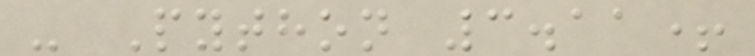- Python 3.11+
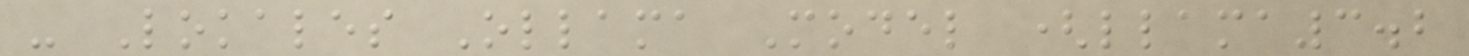- Lokales Ollama Model (llama3.2
